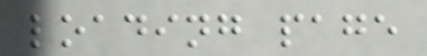loading page
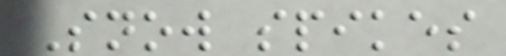Snow spikes
